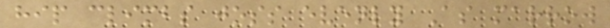hip climbs joss evenly As marrow
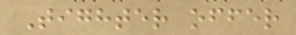Tighter offer
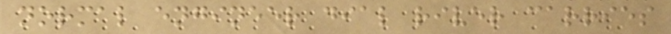normal engineer dial river carries
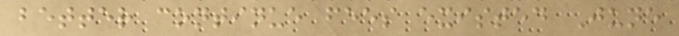better continue fees existed June
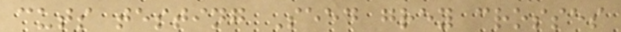cuts testing Seed grey crosses
